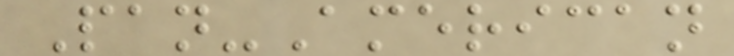Pan-American
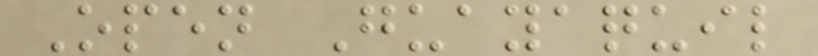Open Guayaquil
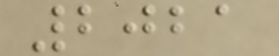2021
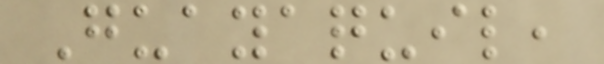Guayaquil,
